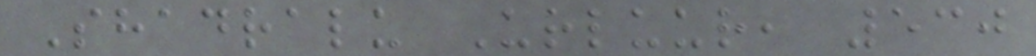Shadralu Urluur, 530
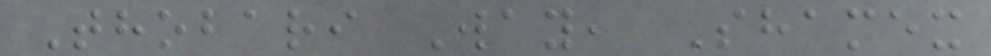Thobari Way, Shamex
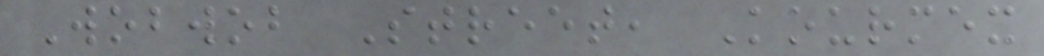Wobwob Street, Kourmex
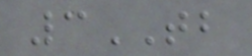3TB
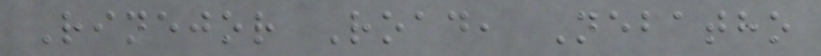Rinejor Road, Nebatho
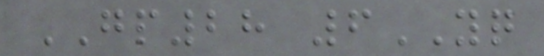GP28 6YQ
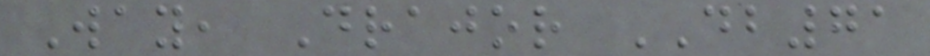Way, Drajor DB71
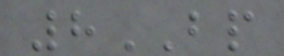8BP
